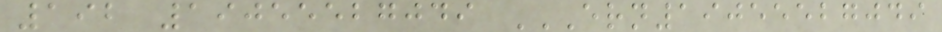192 19055527049 ERN19055527049
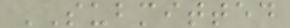SUBMITTED
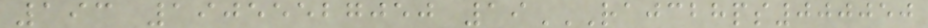193 19055527050 19RAJCBHPS000050
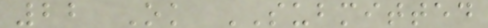22 Ok SUBMITTED
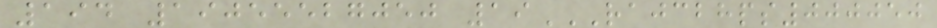194 19055527050 19RAJCBHPS000050
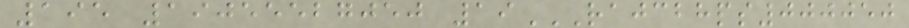195 19055527050 19RAJCBHPS000050
